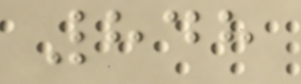848
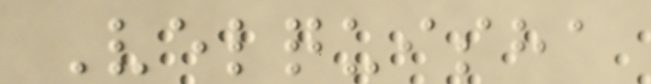Velquisha
